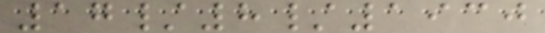17/8/1930
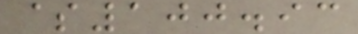$100.93
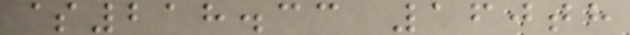$218.33 160th
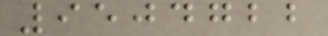9504722
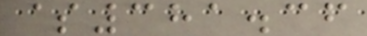$381.36
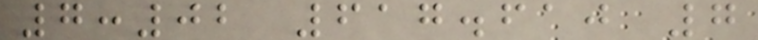7:02 617.610 7
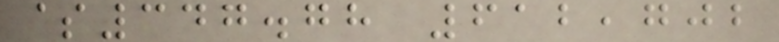$347.78 612,702
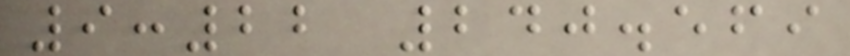9:22 240.569
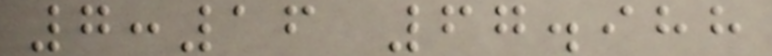7:16 67.988
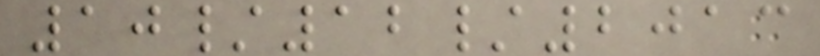10/12/2013
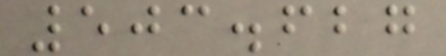503.627
